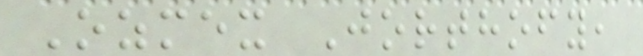Ozmex Jorthofy,
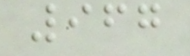967
